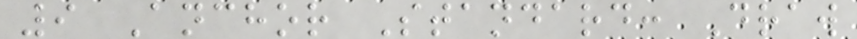9 Anchor Standard: Draw
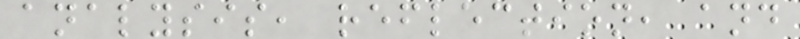analysis, reflection, and
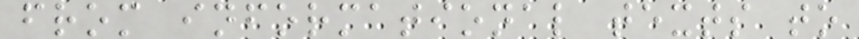from informational texts to
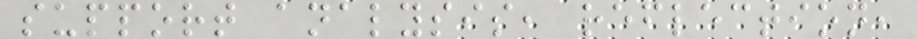support analysis, reflection,
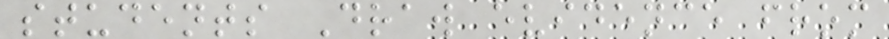students Draw evidence from
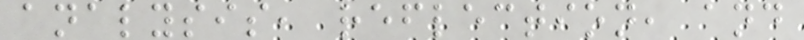analysis, reflection, and
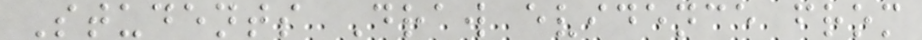Students Draw evidence from
